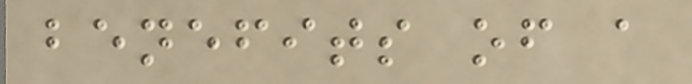benefits of a
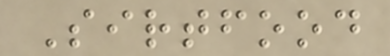Sirtfood
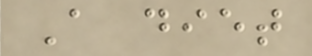A diet
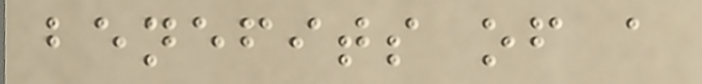benefits of a
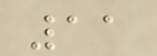11
